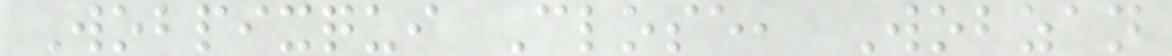Wobpixqui Close, Wobzan
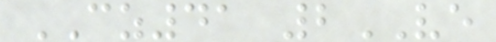CZ41 2VE
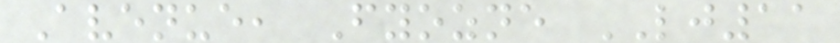Avenue, Fyozne LJ11
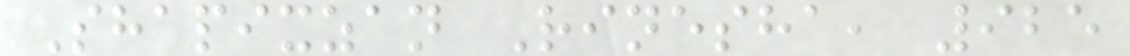Shapixzan Rinesha, 925
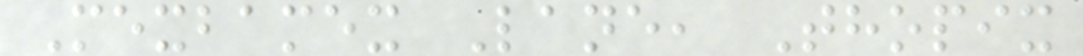Mexbamex Lane, Thopix
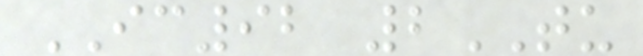IC92 2TU
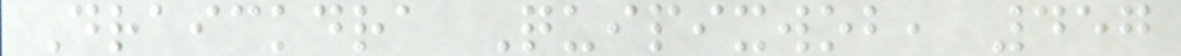Draickdra Quipixwob, 457
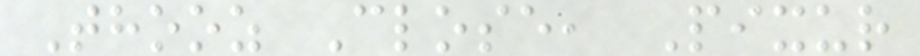Thooz Close, Pixur
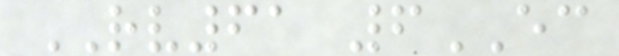RV61 6EC
